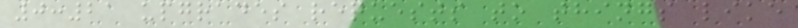0:21 upgrades requests to things like
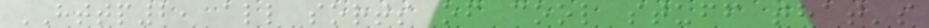HTTP2, all sorts of cool stuff that's
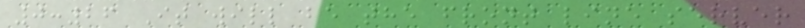0:26 It will be the front line server
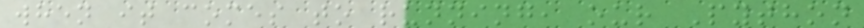when it comes to running, our Python
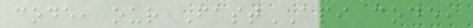code, our FastAPI code,
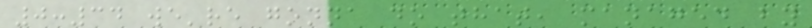0:34 we're gonna do that, managed by
